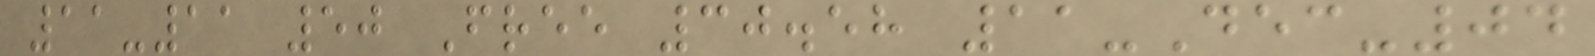11-11 50 Free 30.58 11-Dec-04
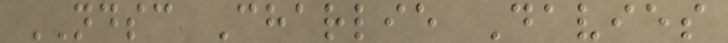NDSC Charlie Davies
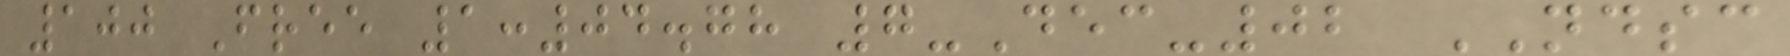100 Free 1:04.78 7-Dec-02 NDSC
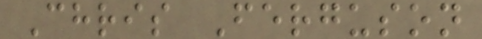Chris Ferguson
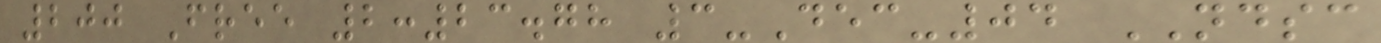200 Free 2:23.78 3-Dec-04 NDSC
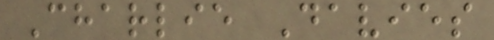Charlie Davies
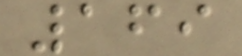169
